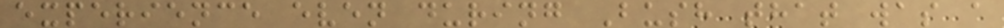experience even during Bush that was a
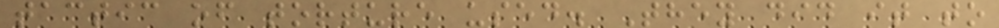tactic of torture used. They did it to
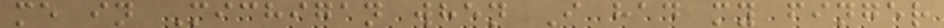me in Michigan when I had my finger
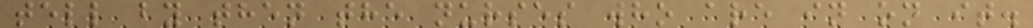tell by then the nurses who are in on it.
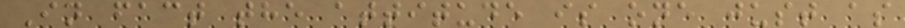In fact the attitude is one just as
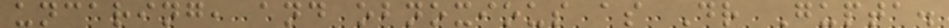uncaring, and obnoxious as Dr Gupta.
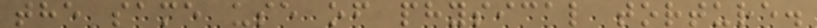the same use of physical torture.
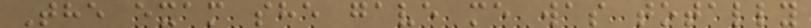The exam she gave me was totally
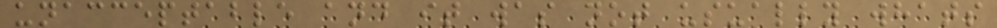unacceptable and it was not usually whats
